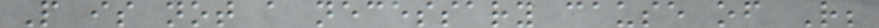P is not a necessary cause of R;
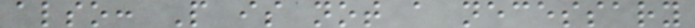also: P is not a necessary
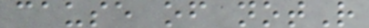cause of notR
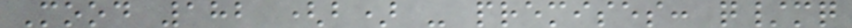Mood 182 (b) - premises: q/mq
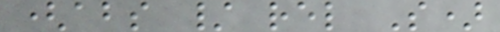(abs / rel S)
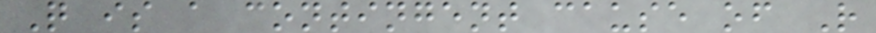Q is a contingent cause of R
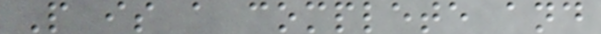P is a complete and
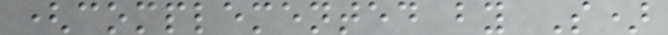(complemented by S)
